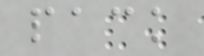pack
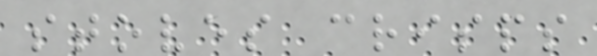stoves crisps
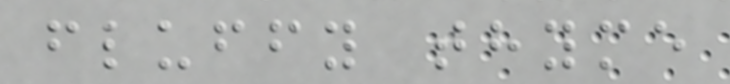fluffy thyme
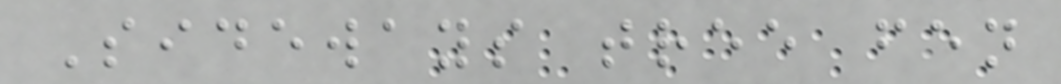Sideways tree fen
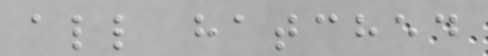all hatched
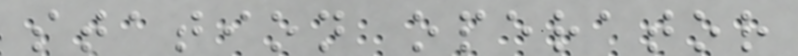station operator
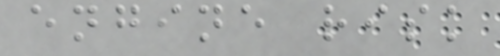engine risk
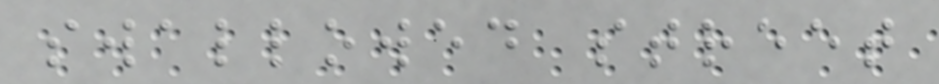swallowed street
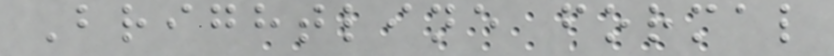Brightline formal
